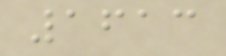1613
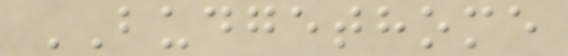BUDGETHOME
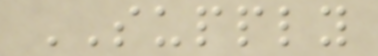SUPPLY
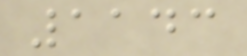1143
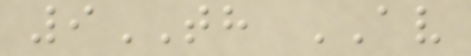9TH AV
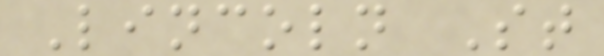Lincoln St
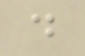d
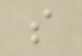s
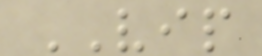VIP
